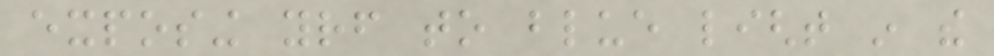exposing yourself to blue light in the
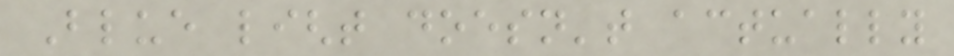Blue light doesn't actually
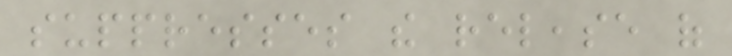suppresses the release of
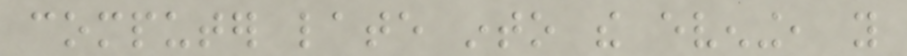computer late into the evening, you
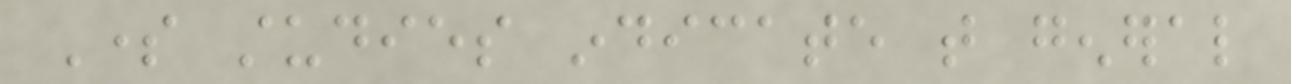Some studies indicate that general
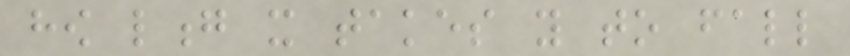how long it takes you to fall
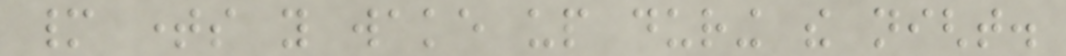many times you wake up during the night.
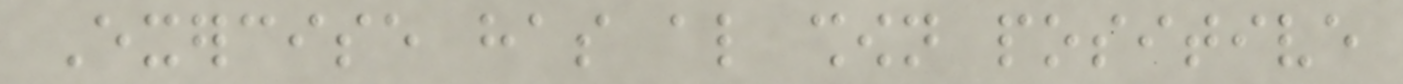Exercise has also shown positive
